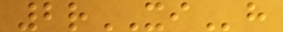2rXIh
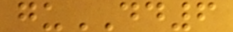guDD6
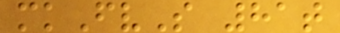mkFvS 81t
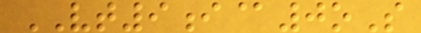VT9i@0oS
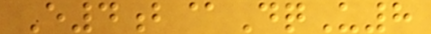E4b@DqU8
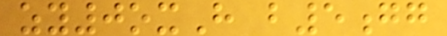zy0oxH b5gg
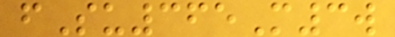fSu365M3w
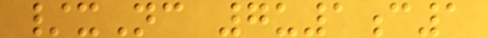/xNc 7u1c1
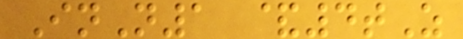InN1 &4tZ
